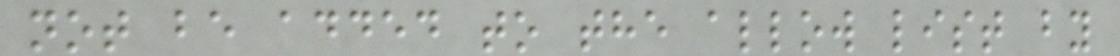not be added to the allow list by
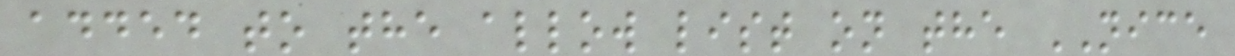added to the allow list on the NICE
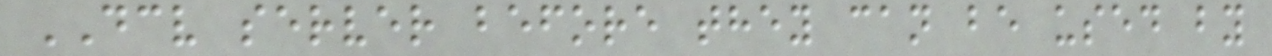DCV server before they can be used by
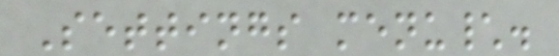Settings menu\.
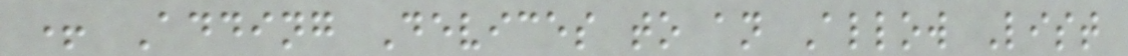+ Adding Devices to an Allow List
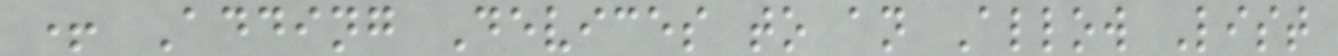+ Adding Devices to an Allow List
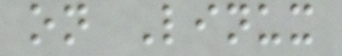on Linux
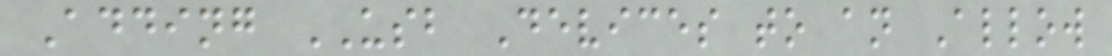Adding USB Devices to an Allow
